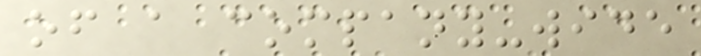of a company-wide
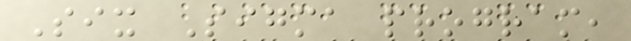Six Sigma program,
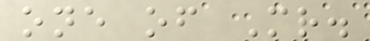one of Mr.
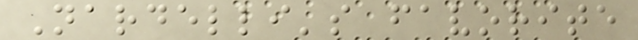Nardelli's favorite
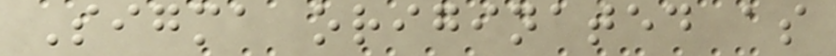Sigma originated as
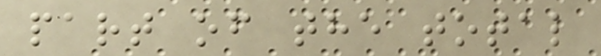part of the total
